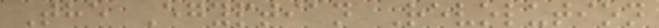The Egyptian Revolution
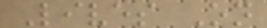Lives On
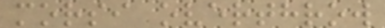morsi overthrow
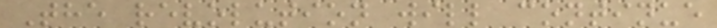The revolution will continue
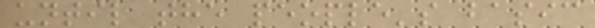until the people's basic
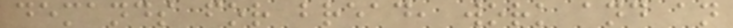demands for bread, work and an
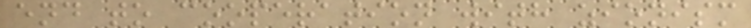end to cooperation with zionism
